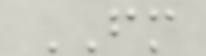FM
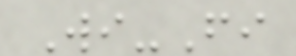Wi-Fi
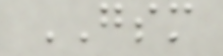GSM
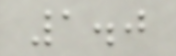1.0
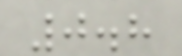0.8
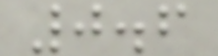0.6
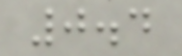0.4
